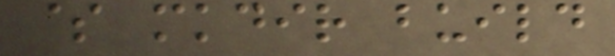$ mkdir build
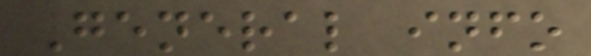General info
